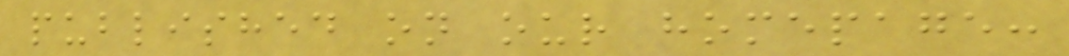published on our homepage:
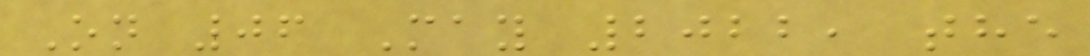On 06 May 2022, the
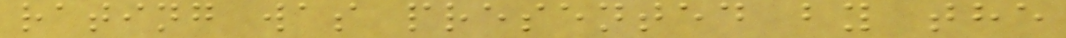rating was presented by the
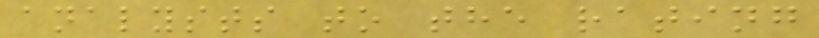analysts to the rating
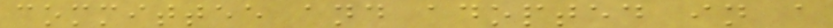committee and adopted in a
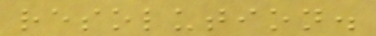resolution.
